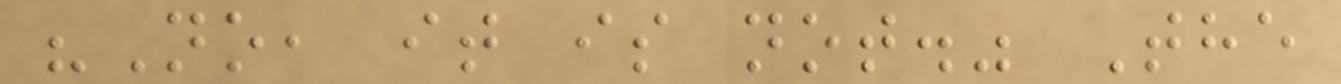"No, it is not." The
